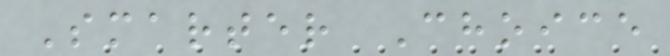Smarter Choice
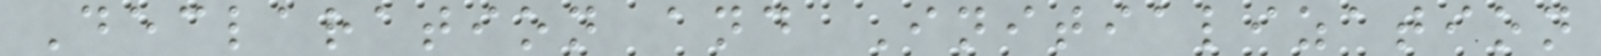Declaration and Initialization
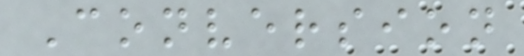Conversion
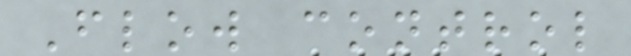Flow control
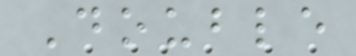Double
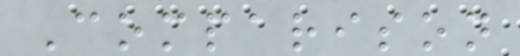Comparison
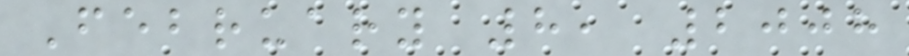February 8, 2008
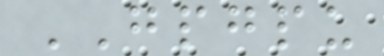GPGPU
